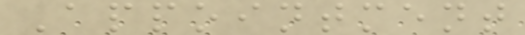Appointment
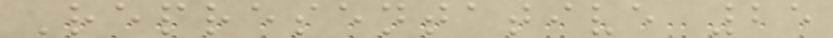Representative 25
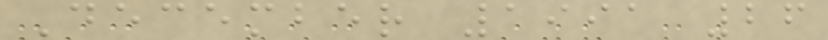December 1991 26
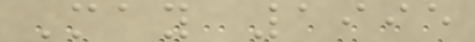May 1995
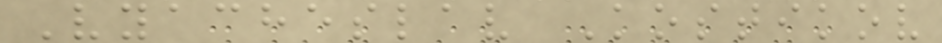Vyacheslav Kostikov
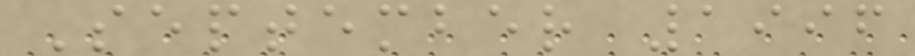September 1996
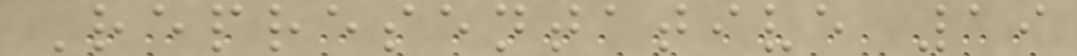Representative 19
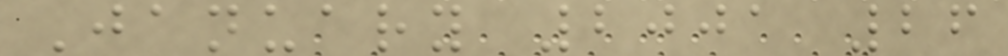January 2001 26
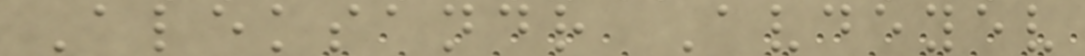Aleksandr Avdeyev
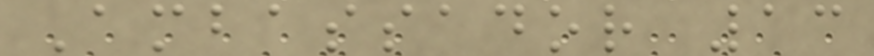Ambassador 13
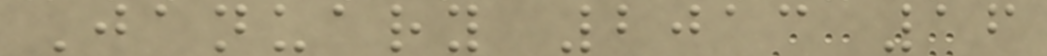January 2013 16
